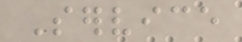Service
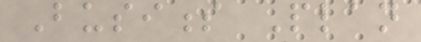Business Plan
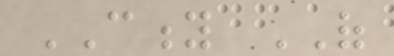CITY OF
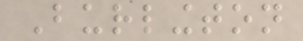Burlington
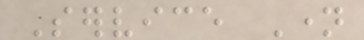Service Name
